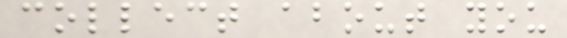collect about you
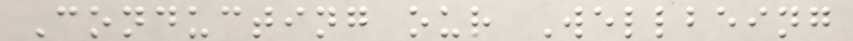Conducting our Wellbeing
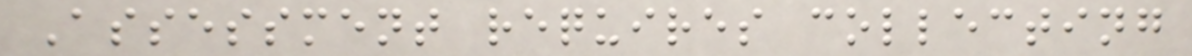Assessment requires collecting
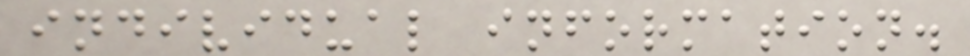individual information.
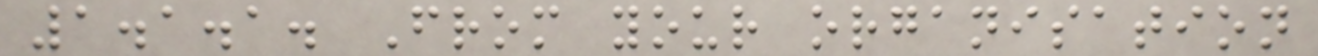1.1.1. From your organisation
